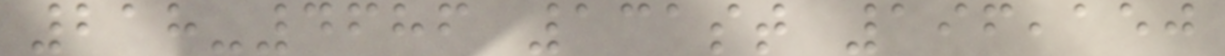218-4686 131st 196,150
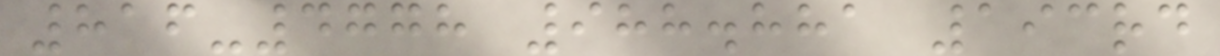816-4778 988.881 193rd
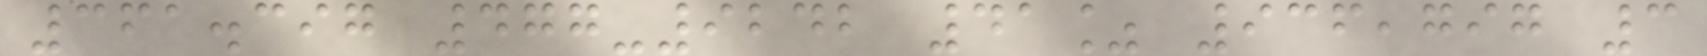361.397 477-9242 41% 936,797 3
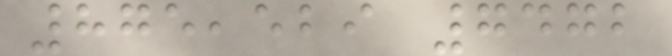875,529 7472
